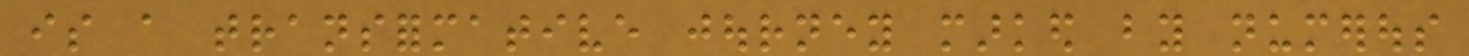is a transformative journey marked by numerous
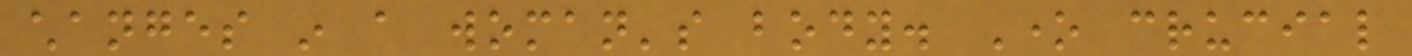changes in a woman's body. One crucial
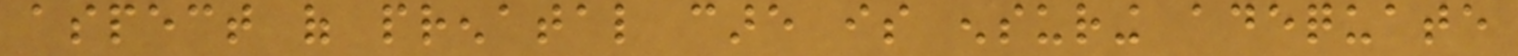aspect of prenatal care is ensuring adequate
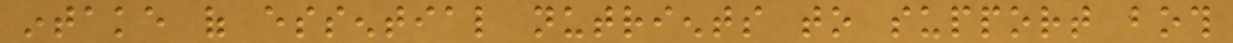intake of essential nutrients to support both
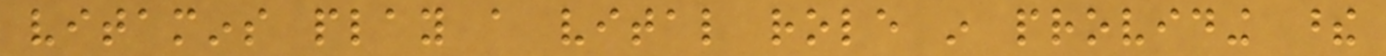vitamins play a vital role in providing these
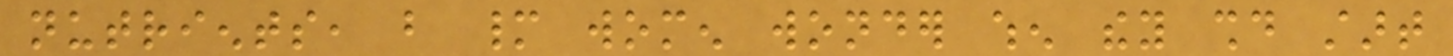nutrients, but many women wonder when they should start
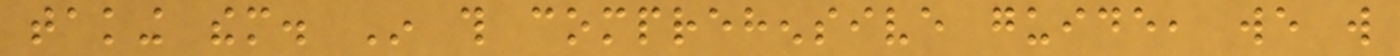taking them. In this comprehensive guide, we will
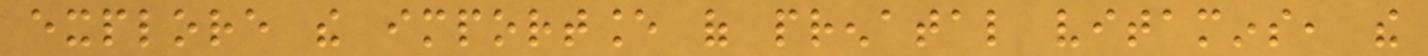explore the importance of prenatal vitamins, the
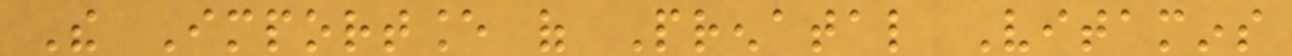The Importance of Prenatal Vitamins
